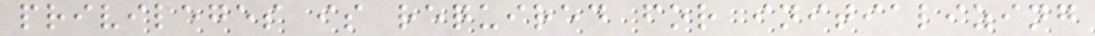privileges is required for initializing
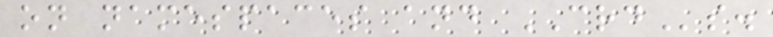on namespaces and CRDs.
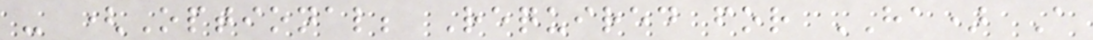- (Optional; Required for HA) A
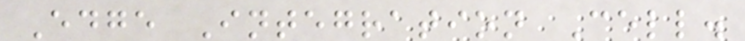Edge Integration Cell.
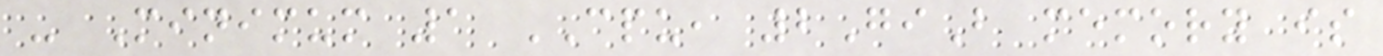- Minimum 1 CPU, 2GiB memory is
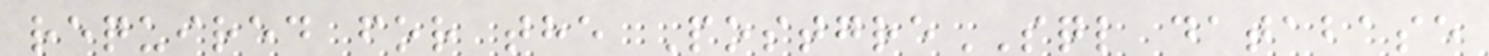required for the PostgreSQL database
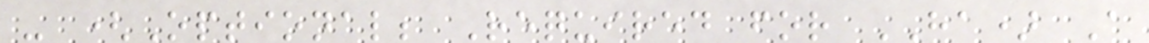- (Optional; Required for HA) A
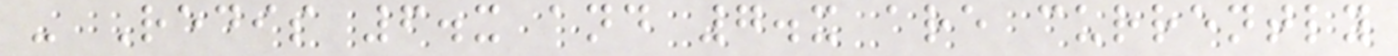- Redis 6.x and 7.x are currently
